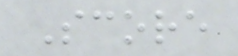Score
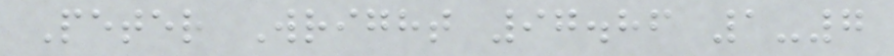Peter Wright 97.86 1-7
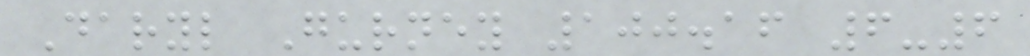Daryl Gurney 100.16 6-6
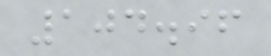104.96
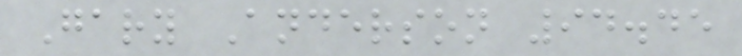Gary Anderson 94.45
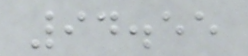94.55
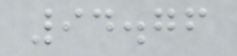94.76
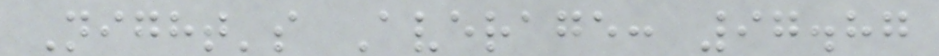Night's Average: 97.87
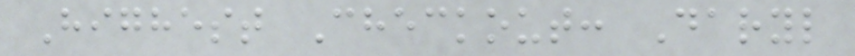Highest Checkout: Daryl
